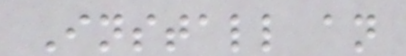Install an
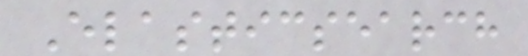Elasticsearch
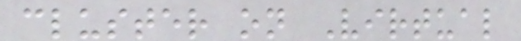cluster on Virtual
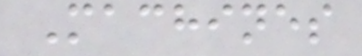Machines
